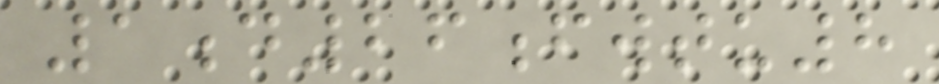1d26fwtu8
